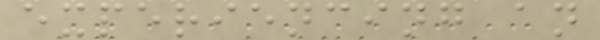experiencing an
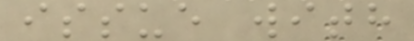issue with
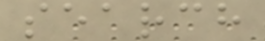search
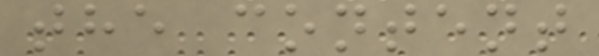the content
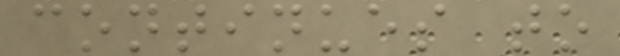continues to
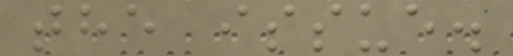the issue.
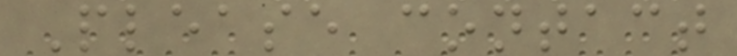Please contact
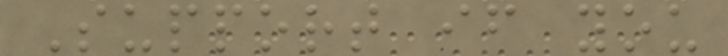Support if you
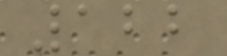122
